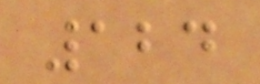124
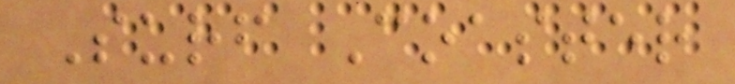Surf Coaster
